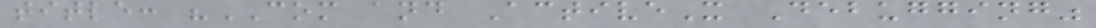title: "COM and ActiveX Debugging"
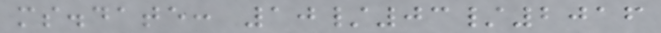ms.date: 10/03/2016
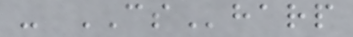- CSharp
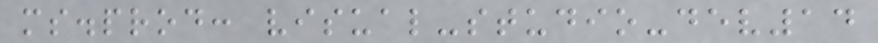ms.prod: visual-studio-dev14
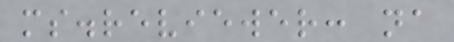ms.reviewer: na
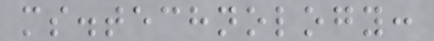ms.technology:
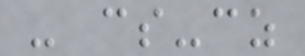- cs-cz
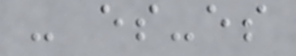- es-es
